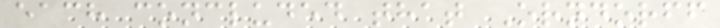each concluded that Orndorff
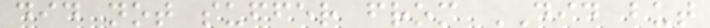did not suffer from DID but
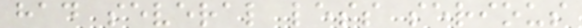had several less serious
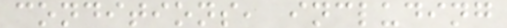conditions, including
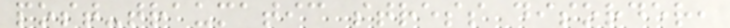post-traumatic stress disorder,
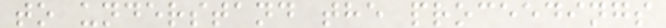to understand the proceedings
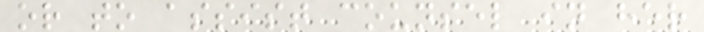or to assist counsel in her
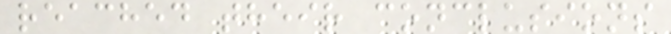reached their conclusions
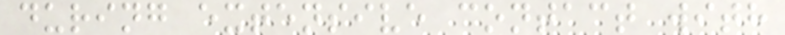during extensive contact with
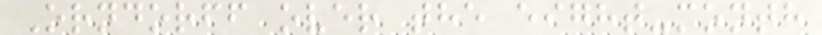Orndorff over the eight-month
